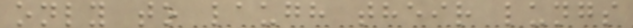only to laugh their lungs
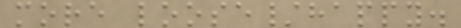more loose/happy.
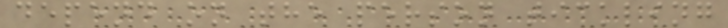depend on the person tickling
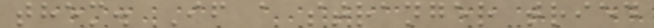them. If a stranger tried
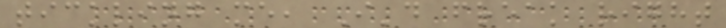tickling me, I'd freak right
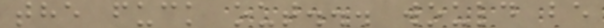the fuck out... would be
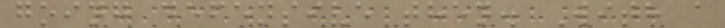going defensive then. With a
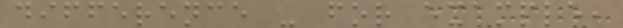difference - for example,
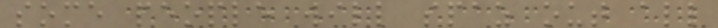some people will spaz out all
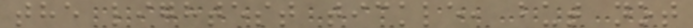the lightest tickle, but not
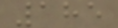185
